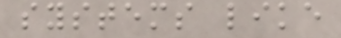systems like
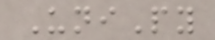UniPy
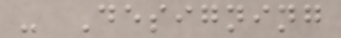- Designing
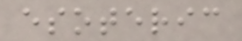esoteric
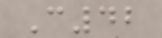C42
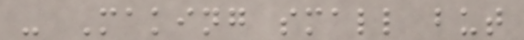- Making small but
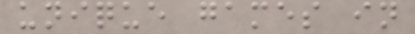unique games in
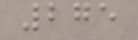275
